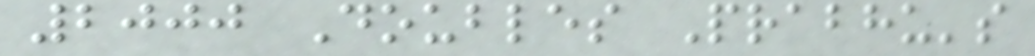2000 Doubles Prabhu's
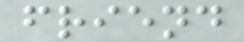friend
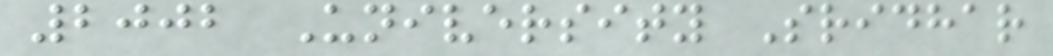2002 University Sridhar
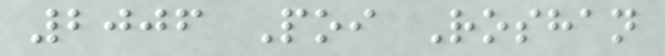2006 Poi Roshan
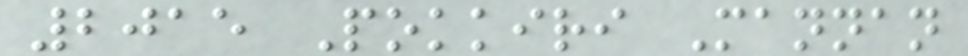2015 Pokkiri Mannan
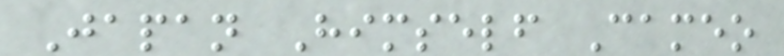Japan Himself Cameo
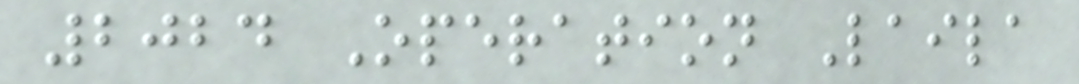2024 Operation Laila
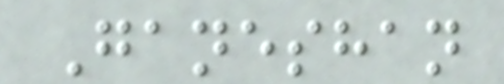Ganeshan
